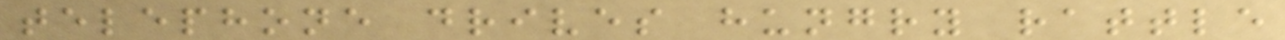telephone drives hungry rattle
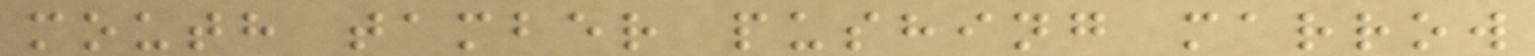mouth tamber pushing marrow
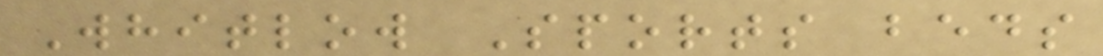Whitlow Sports beds
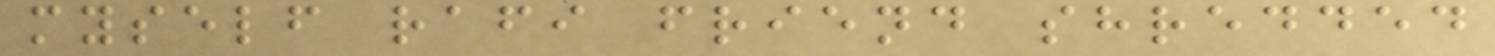myself rafi friend shredded
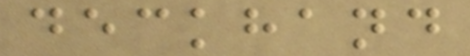deckhand
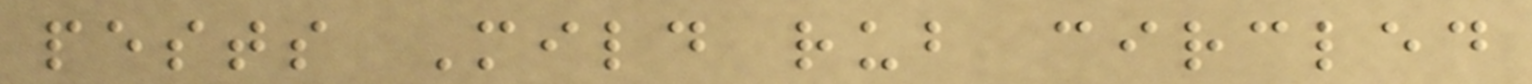pests Mild rub circled
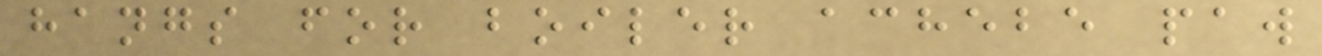hangs for boiler achebe paw
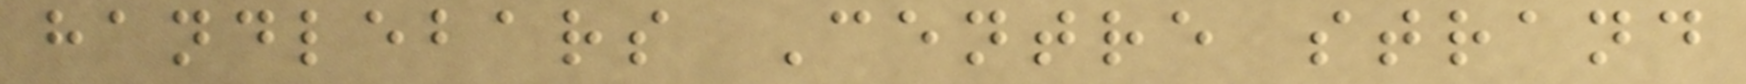handlebars Centre strand
